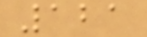121
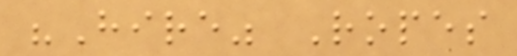"Hire" Ropes
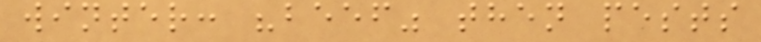winter: "beef" then pests
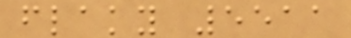flaky 5511
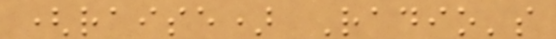(raise) Radio's
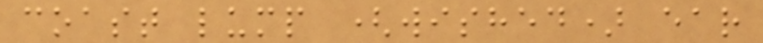coast lump (wished) ear
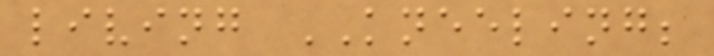living KNEELING;
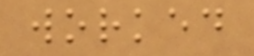worked
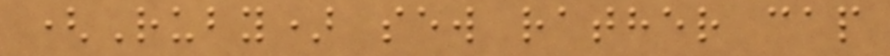(Ruby) sew rather cap
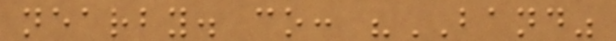nearby. co: "BAND"
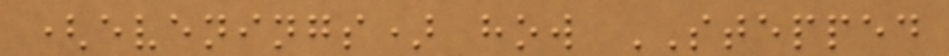(evenings) how STEPPED
